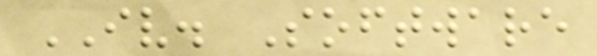IV. Software
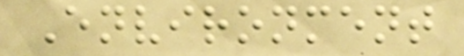Environment
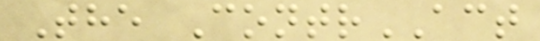The ContrACT
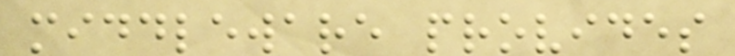middleware provides
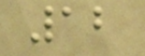12
